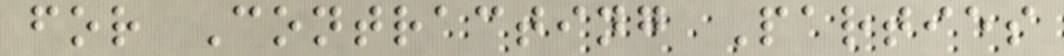for Contracting Parties
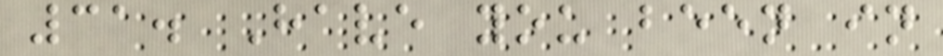31. Have you been in
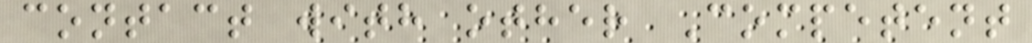contact with other Competent
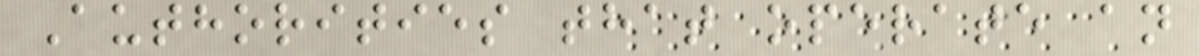Authorities that operate an
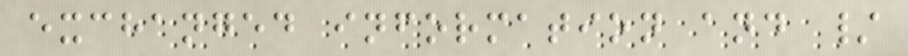exchanged information and /
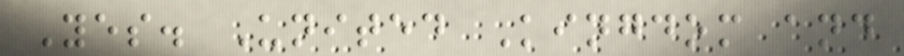Yes. United Kingdom and
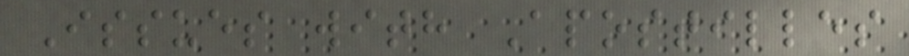Issues with Apostilles
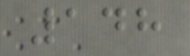148
